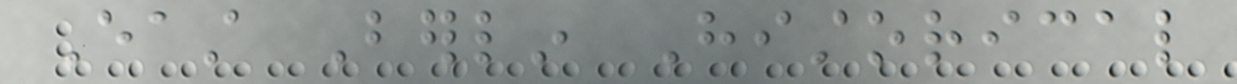East Berlin Historical
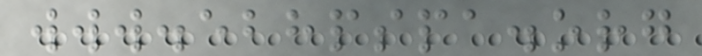www.ebhpspa.org
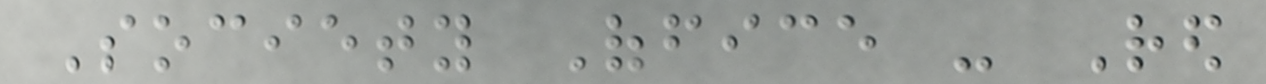Society Office - Red
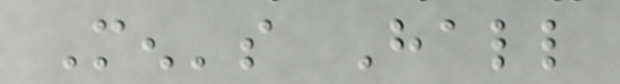Men's Hall
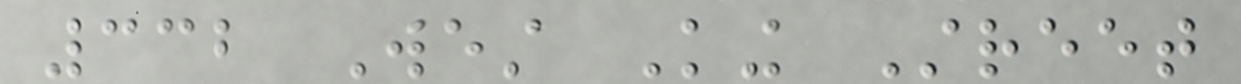332 West King Street
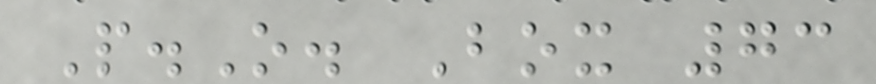P.O. Box 73
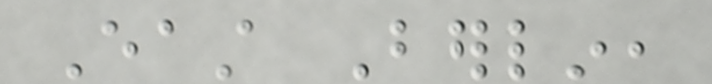East Berlin,
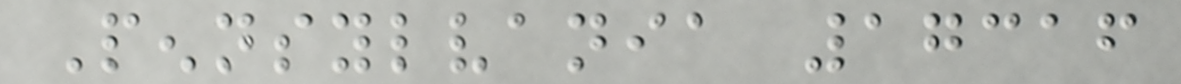Pennsylvania 17316
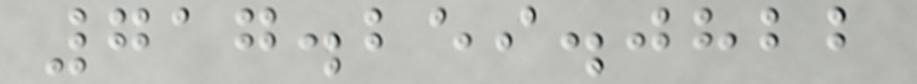717.259.0822
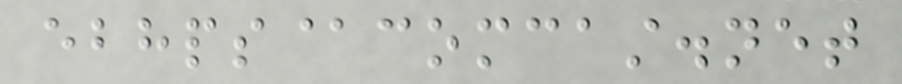ebhps@comcast.net
